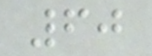60
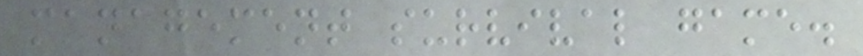management survival game.
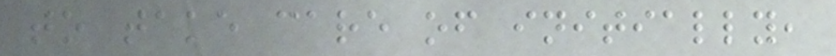to take care of initially,
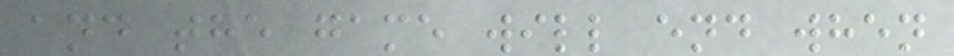and the game will end when
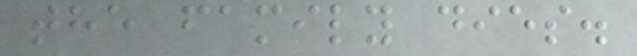the family dies.
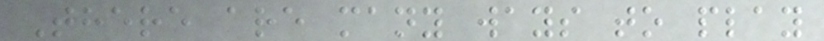There are many ways to play
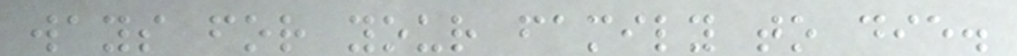ways for your family to die.
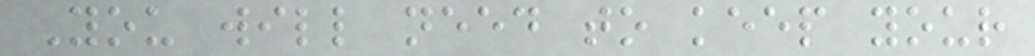You will need to keep your
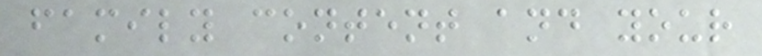family content and your
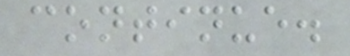continue.
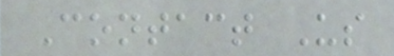Contact Us
